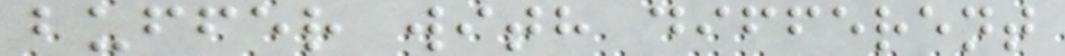buffer with different
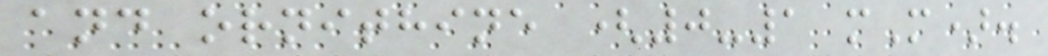and ornithine (0-1 mM).
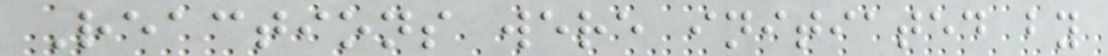Reactions were initiated by
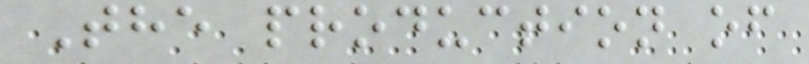The production of
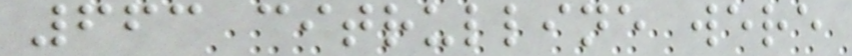663 citrulline were
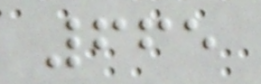665
